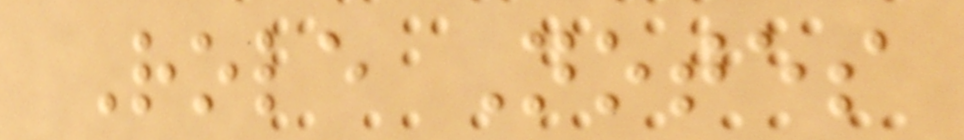Role Notes
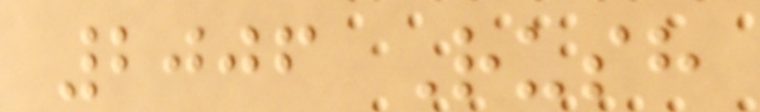2006 Rush
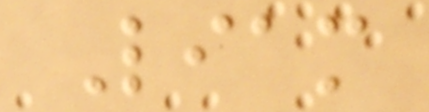Liam
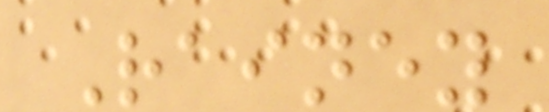Rainey
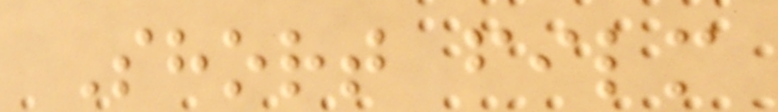Short film
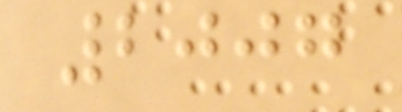2007
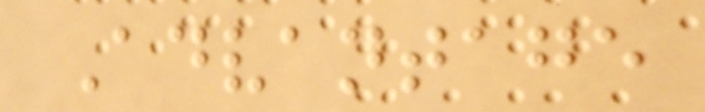Advantage
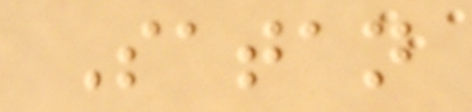Satan
